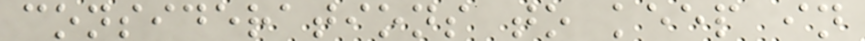considerations to keep in
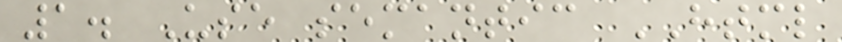1. Use semantic HTML
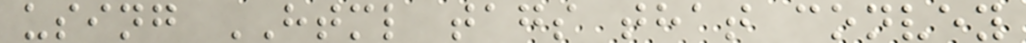using HTML tags that convey
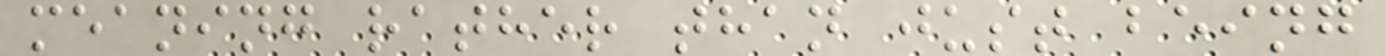meaning rather than just being
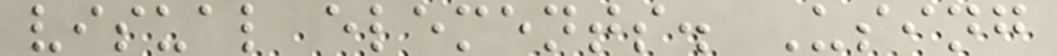visual elements. Using
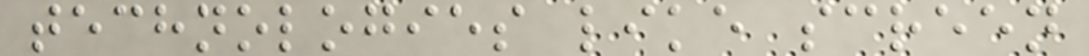technologies like screen
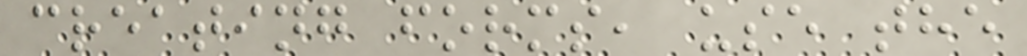creating forms, use the
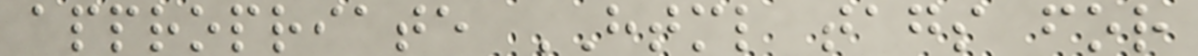appropriate HTML tags for
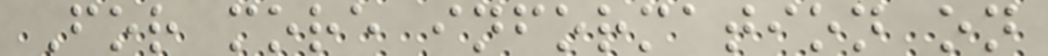For more information on
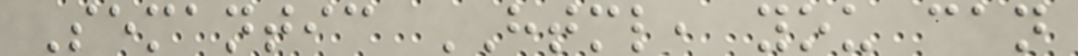Semantic HTML, you can
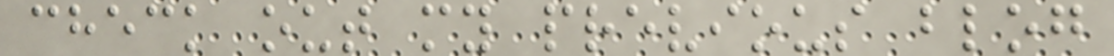check out my previous blog
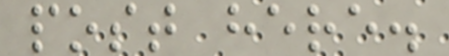post here.
